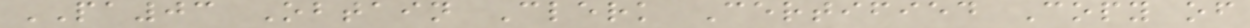PA03 Obtain Clerk Certified Copy of
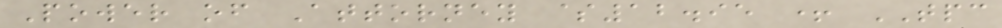Power of Attorney $12.95 + TPC
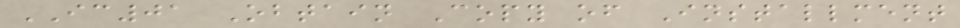IC01 Obtain Copy of Installment
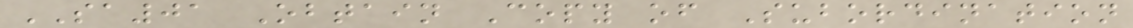SA01 Obtain Copy of Subordination
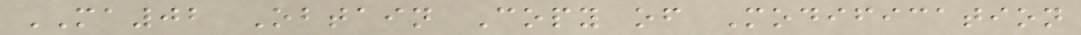MA02 Obtain Copy of Modification
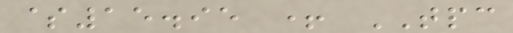$15.95 + TPC
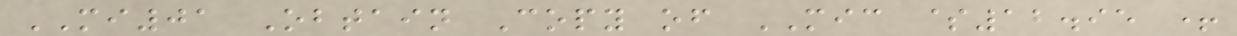MI01 Obtain Copy of MIC $12.95 +
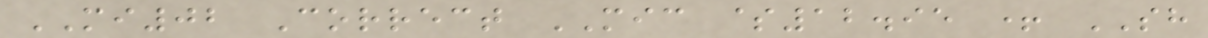MI02 Correct MIC $12.95 + SH
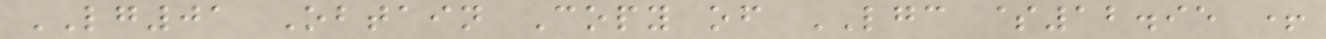LG01 Obtain Copy of LGC $12.95 +
